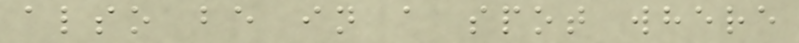also be in a spot where
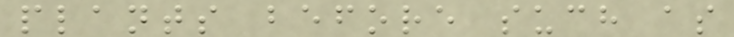plants before such as
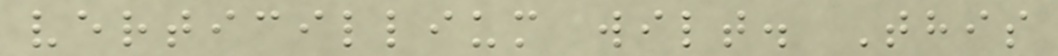verticillium wilt. This
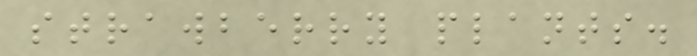strawberry plants.
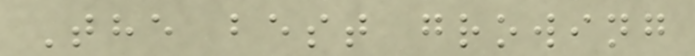The best growing
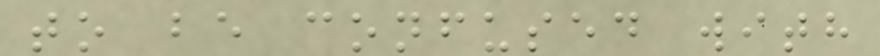to be confused with
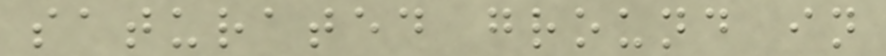saturated ground in
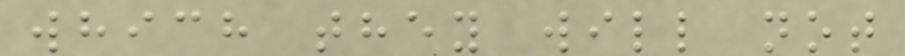which they will not
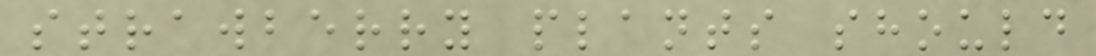strawberry plants should
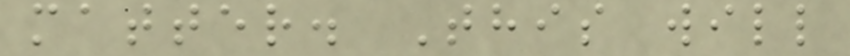matter. This will
